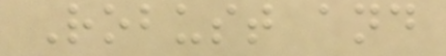Robust and
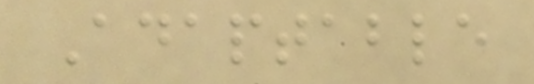Adaptable
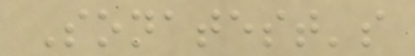Sonatest's
